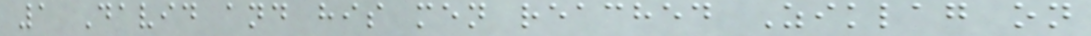1 David and his men reached Ziklag on
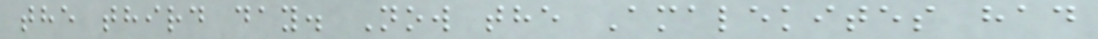the third day. Now the Amalekites had
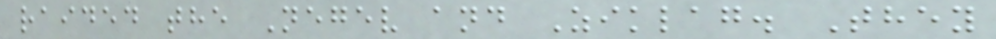raided the Negev and Ziklag. They
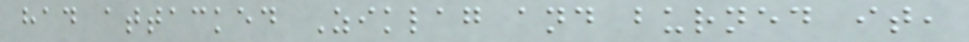had attacked Ziklag and burned it,
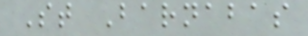St Barnabas
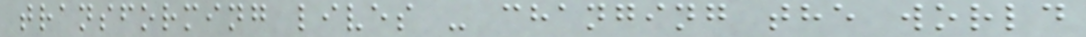transforming lives - changing the world
